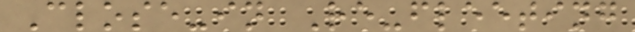Close-in Re-fleeting
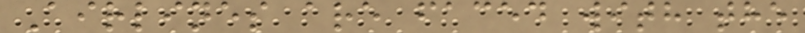Airlines are faced with the
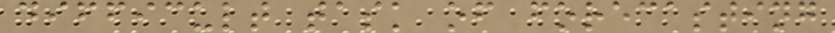difficult task of forecasting
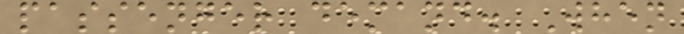passenger demand. When
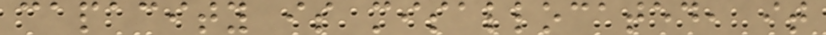capacity is misallocated, it
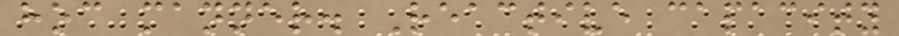hoc manner. Reactive capacity
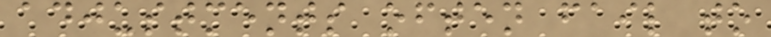adjustments often fail to
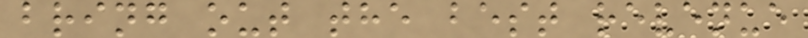bring out the best revenue
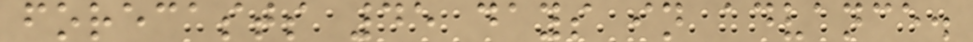forecasts 45 days in advance.
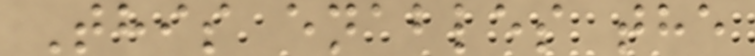This enables the
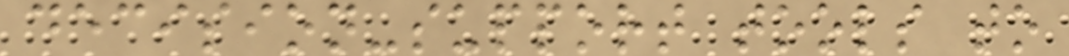decision-support tools to
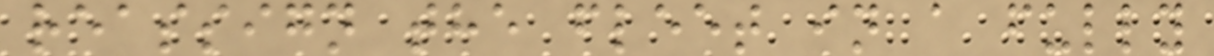reassign the fleet in a fully
